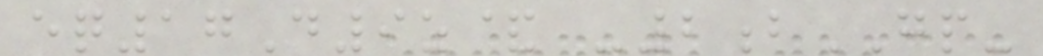eq17D9z& -2bGP-
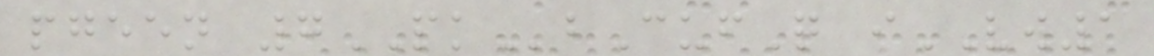pgeen 7PKbCufQ iVW1
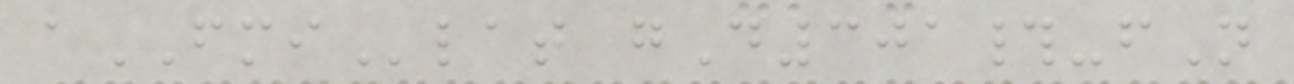aFMIlat gD301#-fN
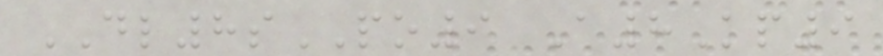DL8sPO9 A8Kp9
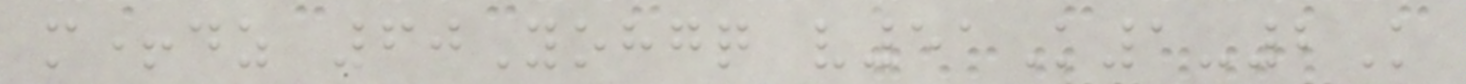m+dz 60Yohgq v51K1-2K
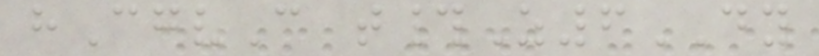hCgvC t#Z6DY
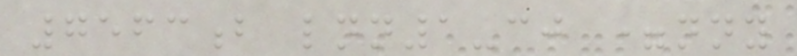7563b lnn1-cj =nny
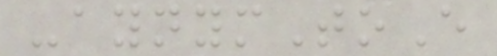-aynymToE
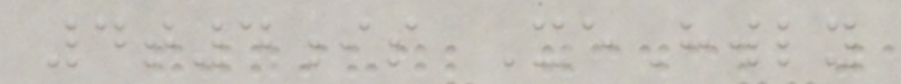4t4is XeHwly
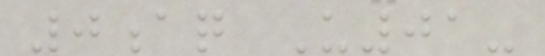0aq U01-
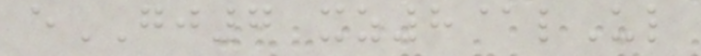eGJ7 xz8@lUl
